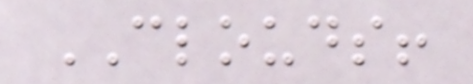CLOUDS!
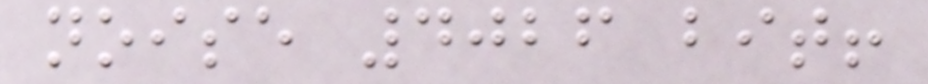noise 4026 bit!
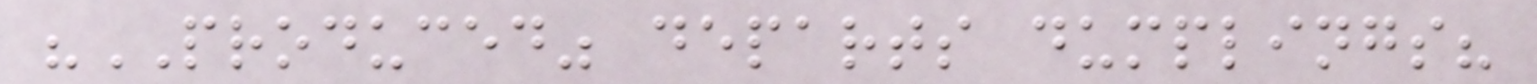"PRODUCED" departs dumplings?
